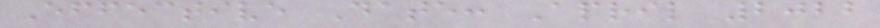Effective Date: April 2022
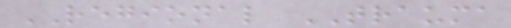REGIONAL TRAUMA
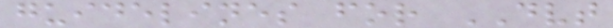guidelines for DVT
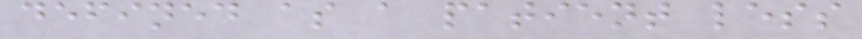defined as a patient less
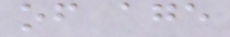of age
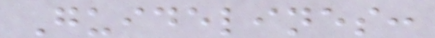Guidelines:
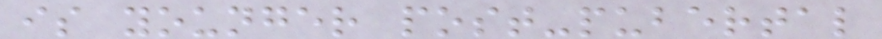is younger post-pubertal
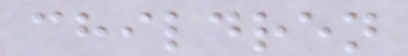children
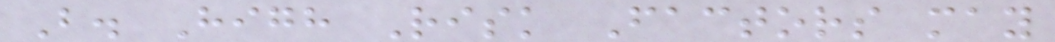B. High Risk Factors may
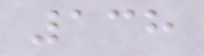138
